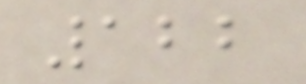122
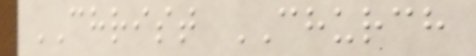CHRIST CHURCH
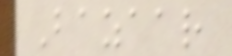Bazaar
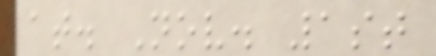at. Nov. 1st
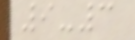9-3
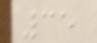35
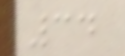34
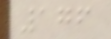176
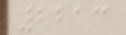2213
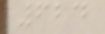624
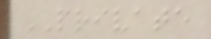PRIVATE
